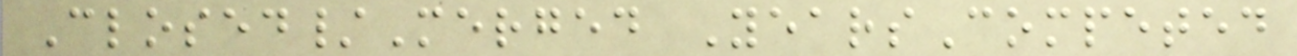Closed/Merged YearsCompeted
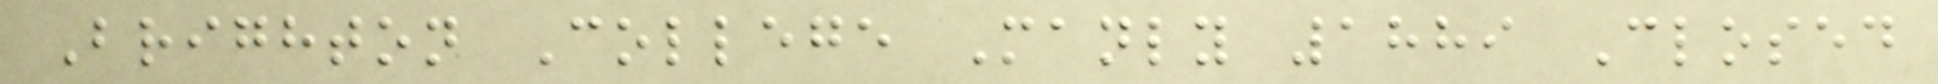Brighton College Manly 1889 Closed
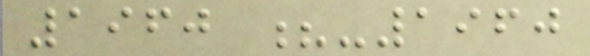1960 ?-1960
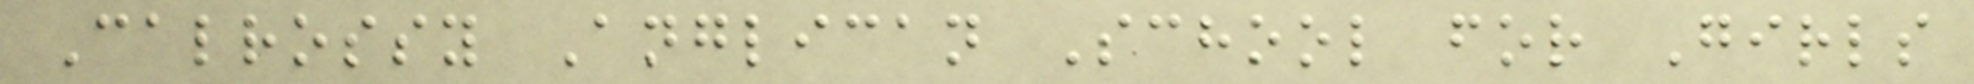Calrossy Anglican School for Girls
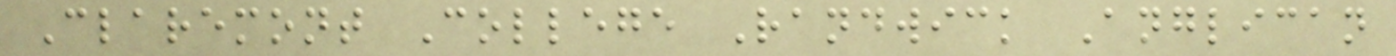Claremont College Randwick Anglican
